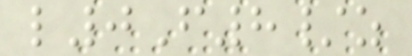l0F8/z
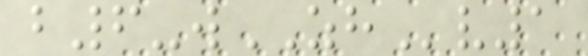b6-wZHv1
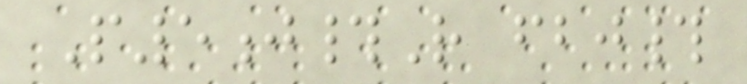P5j#R fbj#
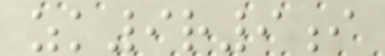zk9r9i
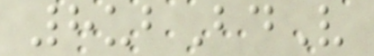8ubBdV
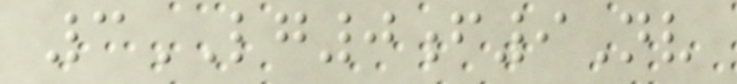3LG0f9Nv
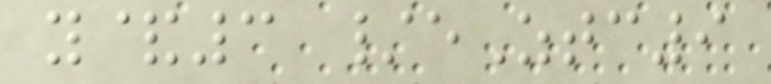y&3 /eZtc9
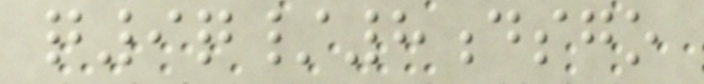q9q/8dsgo
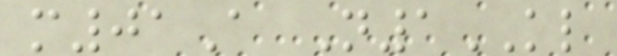m01A N1KL
